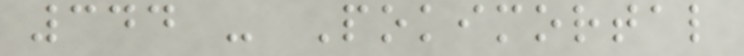344 - Pokimortal
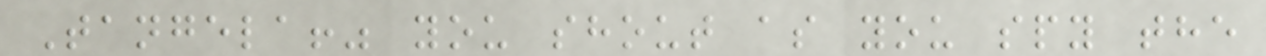Tangela!" you shout as you spy the
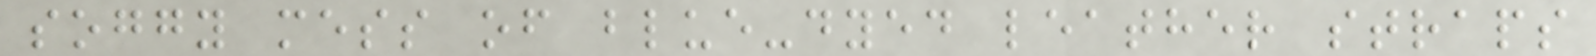soggy mess of blue-dyed leather straps
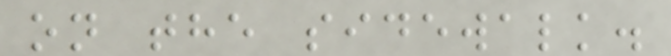on the sidewalk.
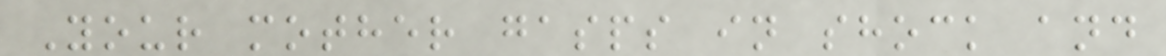Your mother gasps in shock and
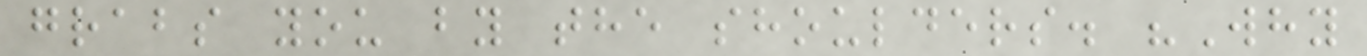grabs you by the shoulders. "Why
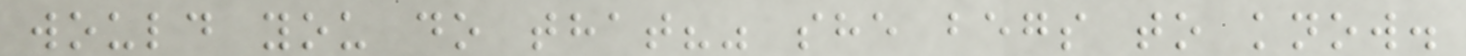would you do that?" she begs to know.
